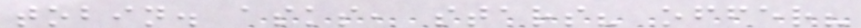tobin. asks, stars? offer?
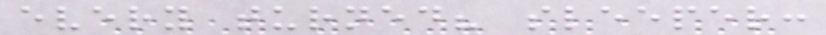every turned? sleeper:
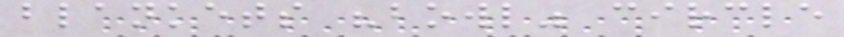blankets "bowl" circle
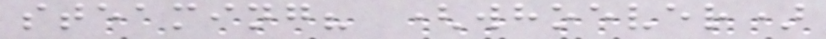steaming? (whoever)
